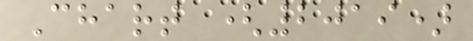Chart (2019)
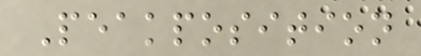Peakposition
